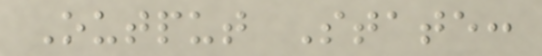Output State:
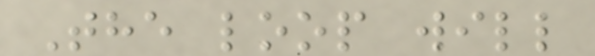The loop will
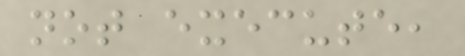not execute,
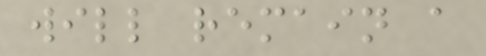will remain a
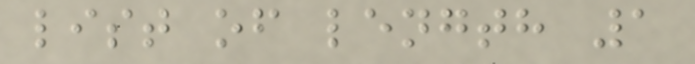list of length 1
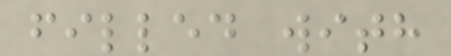filled with
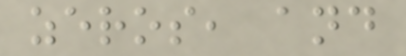zeros, and
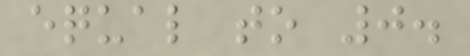equal to 0.
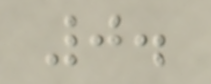0.
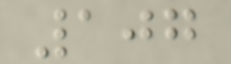107
